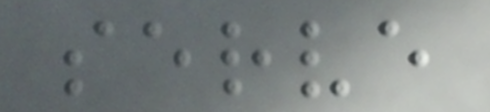serve
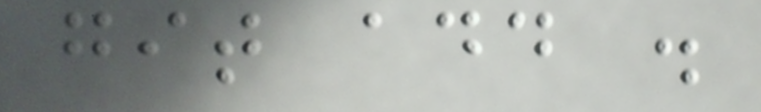git add .
